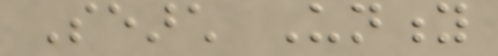Search Unity
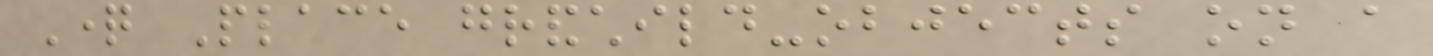Question Place grandchild-objects on a
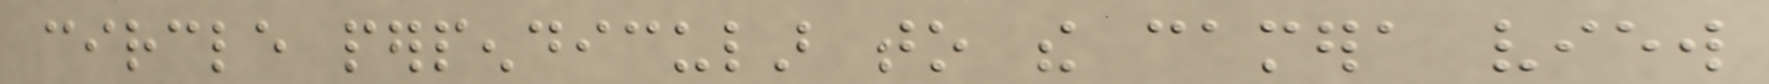circle perpendicular to the camera view
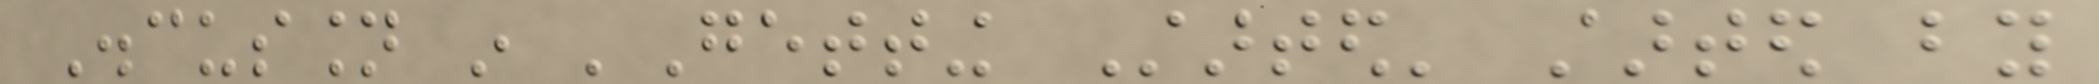Discussion in 'Getting Started' started by
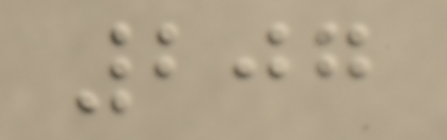207
